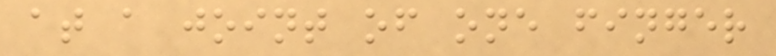at a joint of one finger
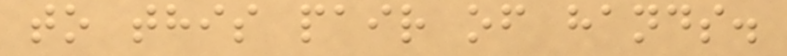to this pair of hands.
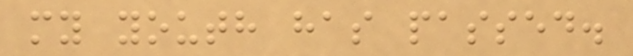my youth has passed.
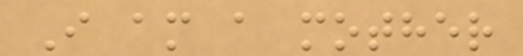I am a mother
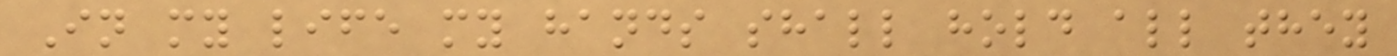In my life my hands shall hold all they
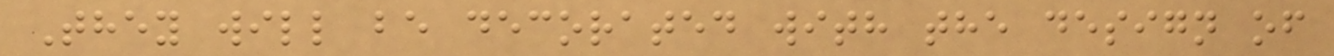They will be decorated with the design of
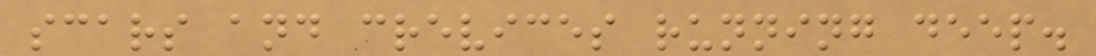scars and crevices running deep.
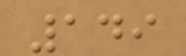149
